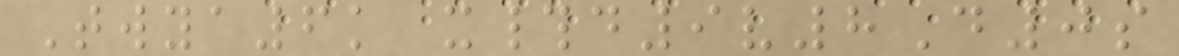Twya6k x#d9v8D0s
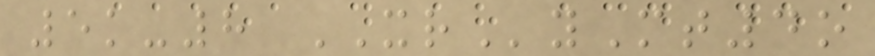5k-8 XRyMt4o
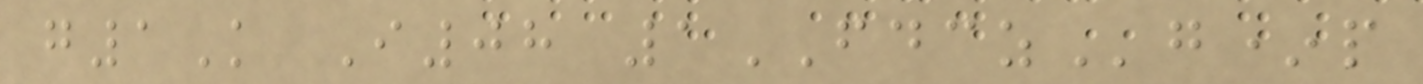g1K I08 1FDCZg*p
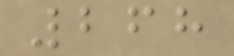268
